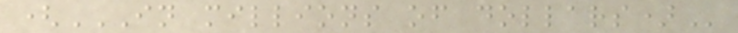(IN MILLIONS OF DOLLARS)
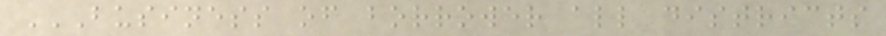BUSINESS OF BORROWER ALL DISTRICTS
